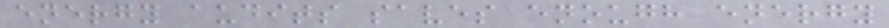energy audits saves enough energy
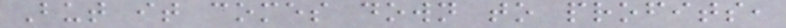But it comes down to profits,
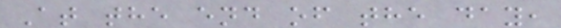At the end of the day,
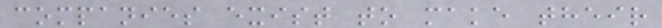companies exist to make their
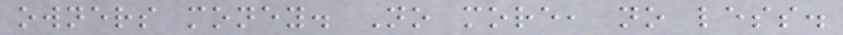owners money. No more, no less.
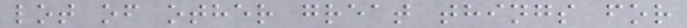lot of other great things for
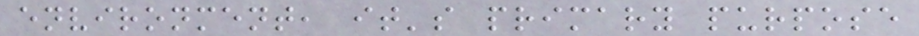environment, it's primary purpose
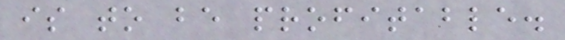is to be profitable.
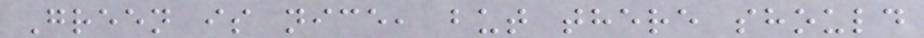Green is nice, but there should
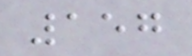157
